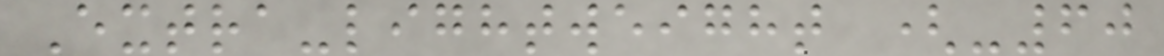Extra-lightweight (-60
